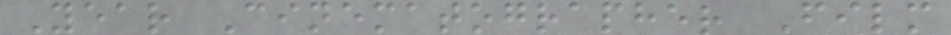Year Cinematographer Film
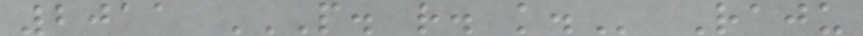2011 P. R. K. Raju
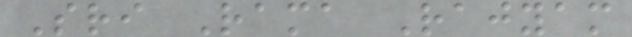Sri Rama Rajyam
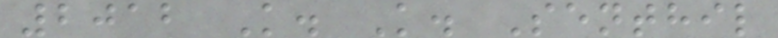2012 K. K. Senthil
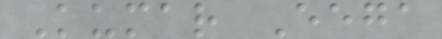Kumar Eega
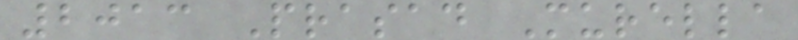2013 Prasad Murella
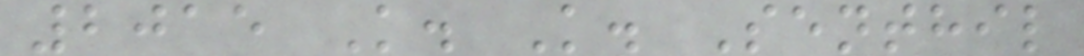2015 K. K. Senthil
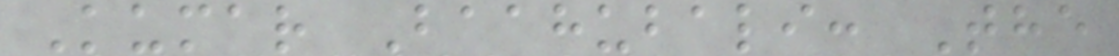Kumar Baahubali: The
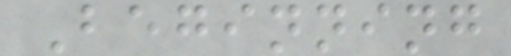Beginning
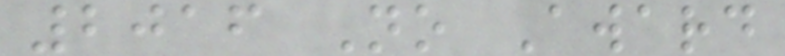2016 No Award
